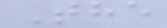The
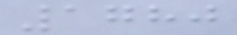1780
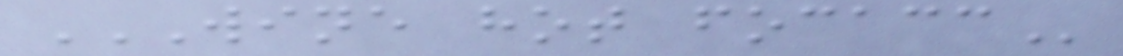WINE HOT FOCACC
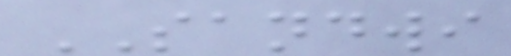SANDWI
